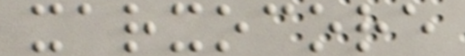xarxocore
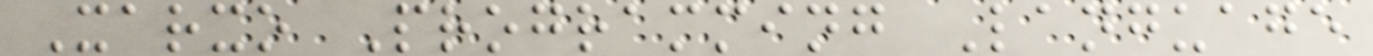Xarxo Programming Language
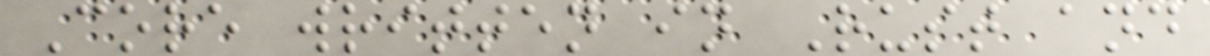Core written in Rust and
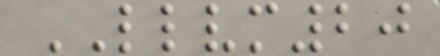LLVM20
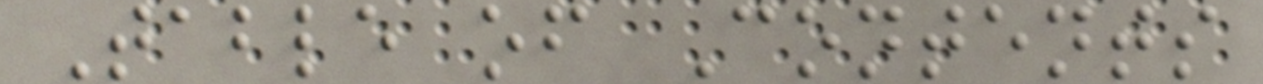Table of Contents
